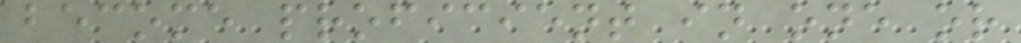become proficient in one or
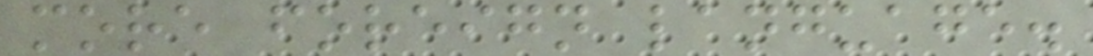more foreign language.
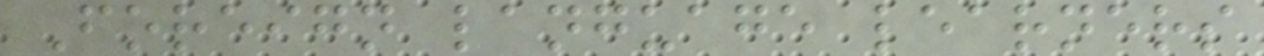Foreign language learners
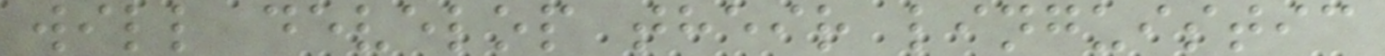will develop their linguistic
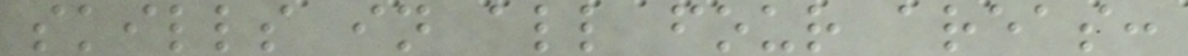skills in all four areas:
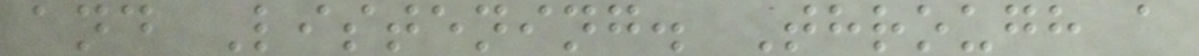and Listening. Through a
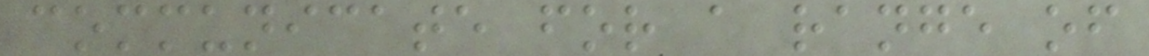communicate for a range of
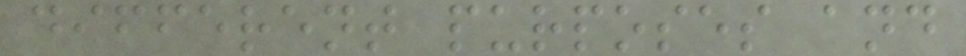different purposes and
